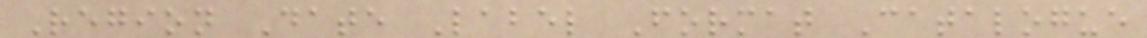Region Date Label Format Catalogue
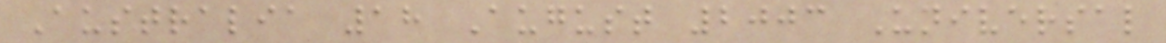Australia 18 August 2003 Universal
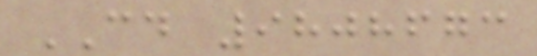CD 9808673
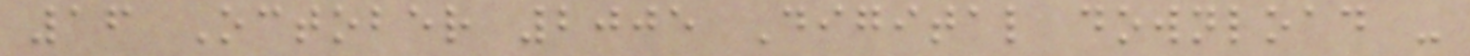16 October 2005 Digital download -
